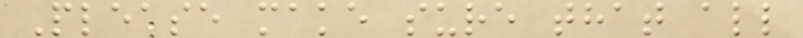Please make sure that all
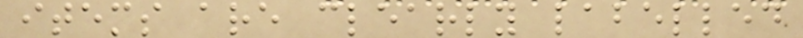items are clearly labelled
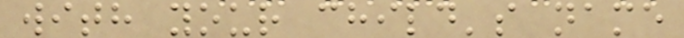with your child's name
